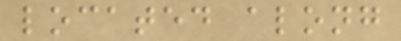located along
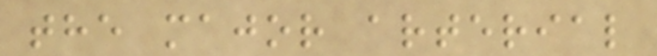the major arterial
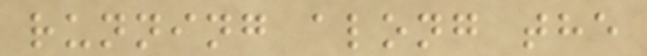running along the
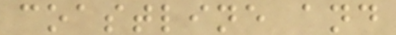coastline and
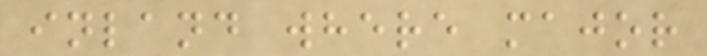inland where major
